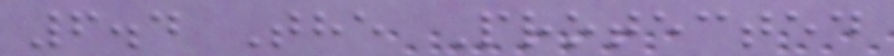6.4 The Protected
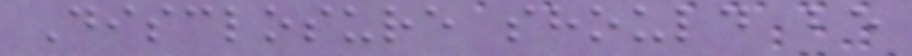Disclosure should be
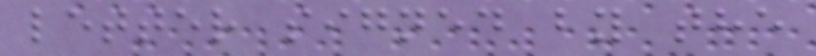letter signed by the
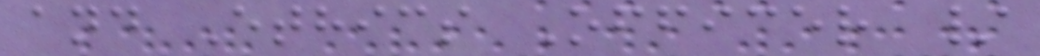and Ethics Officer /
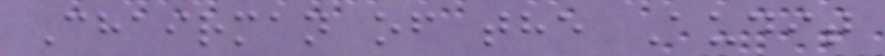Chairman of the Audit
